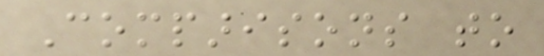Comparisons to
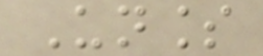Unless
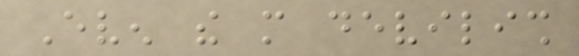Even the more devilish
